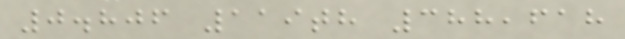0.806 119th 388,618
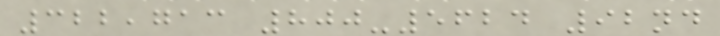322,713 800-5624 92nd
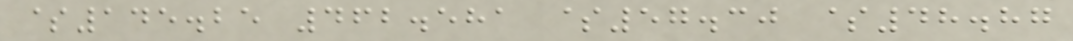$145.25 462.581 $57.30 $48.87
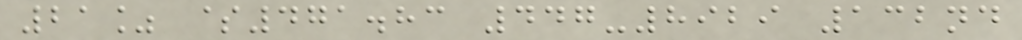21% $471.83 447-8929 132nd
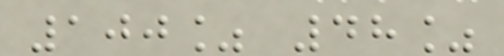100% 48%
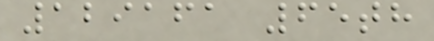129161 65th
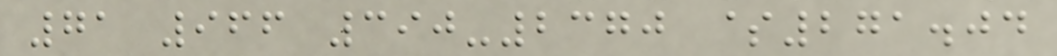71 966 390-2370 $271.04
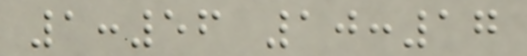1:56 10:17
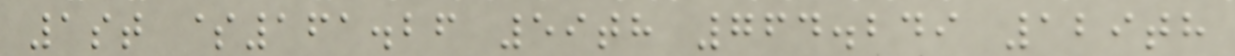1st $161.26 59th 764.249 129th
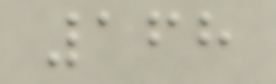168
